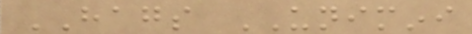HAGS UNIMINI
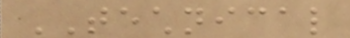TECHNICAL
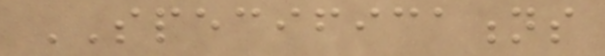SPECIFICATIONS
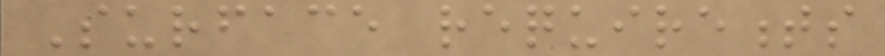Surface requirements
